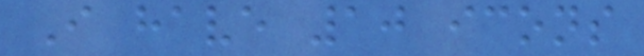I have 10 icons
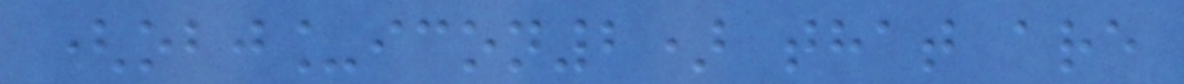(obj_icon2) that are
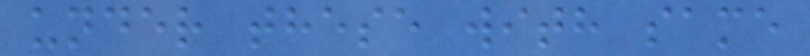under these with same
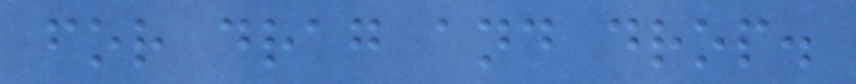for drag and drop.
